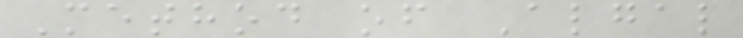Method of Algal
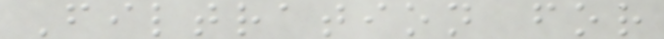Filtration for
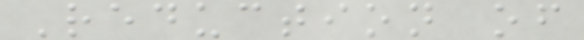Reduction of
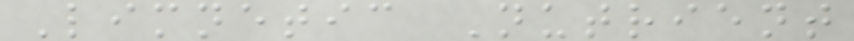Limnetic Nutrient
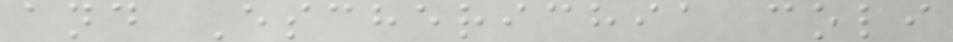and Escherichia coli
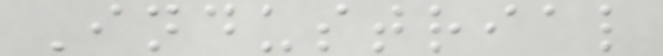Industrial
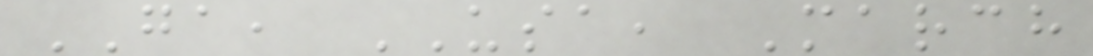GA, USA, March
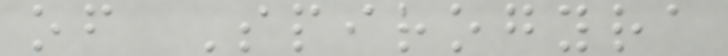of Spirogyra
